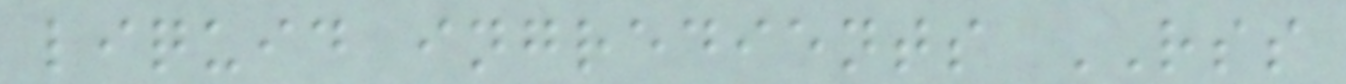liquid ingredients RSS
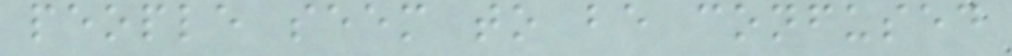people seem to be confused
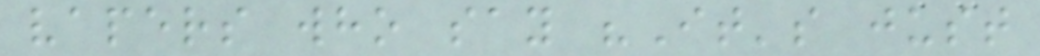vapers who say "It's just
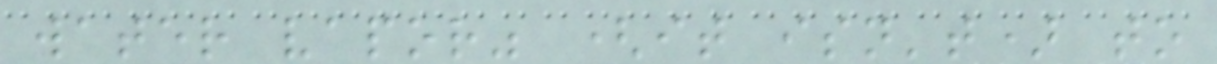water vapor" (it isn't) to
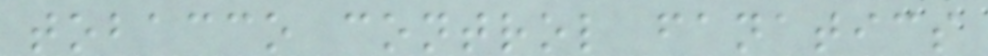tobacco control fanatics
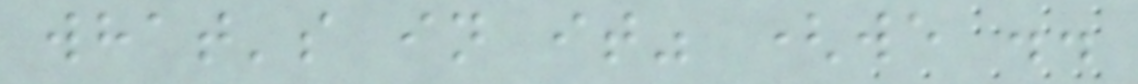what's in it" (we ..
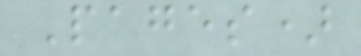Pages)
